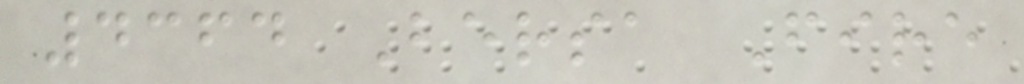4364 Bersa Fire
